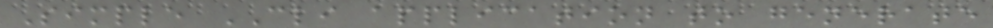Simple CLI application to generate
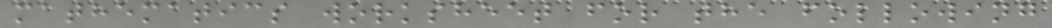mathematics worksheet for the following
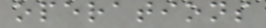operations
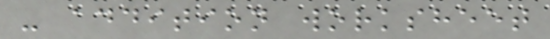- addition worksheet
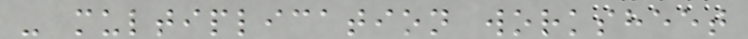- multiplication worksheet
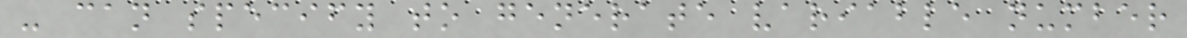- can specify to generate variable number
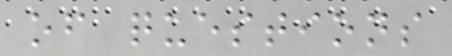of questions
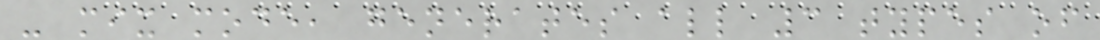- mix mode, generates all 3 types of
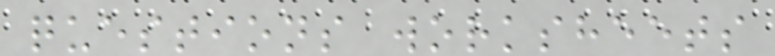questions worksheets
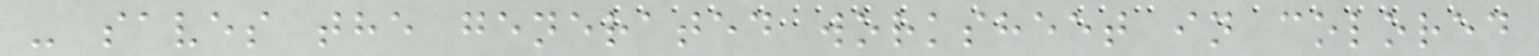- saves the generated worksheet in colored
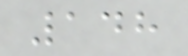148
